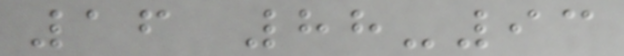16 88-93
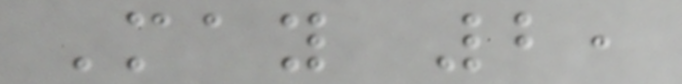May 2,
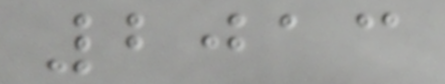2013
